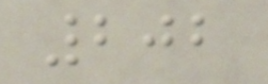202
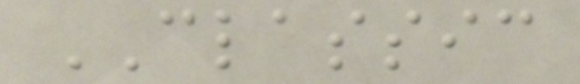CLASSIC
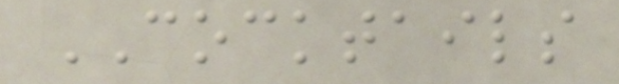COCKTAILS
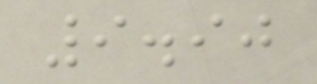9.90
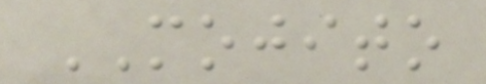MOJITO
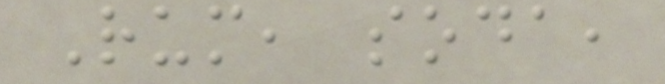Rum, soda,
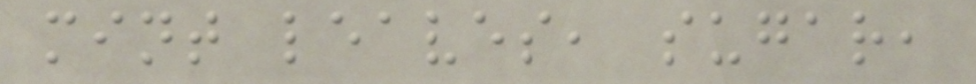mint leaves, sugar,
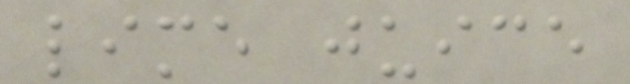lime juice
